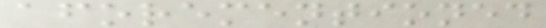aforementioned
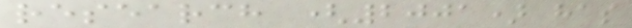research (2001) has
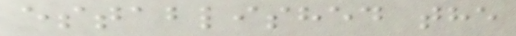established the
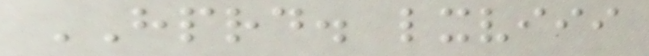HPRD. lxviii
